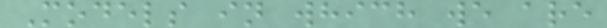Models in which we are
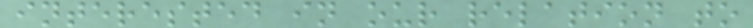interested in our relation to
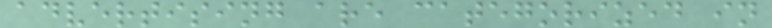advertising are categorized in
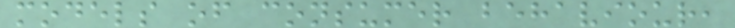models of consumer behaviour,
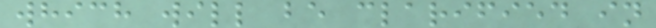which will be clarified in
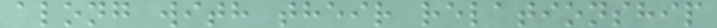along with their relationship
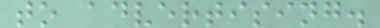to advertising.
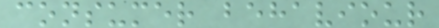consumer behaviour
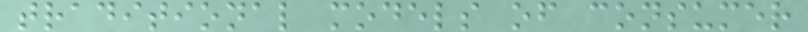traditional models of consumer
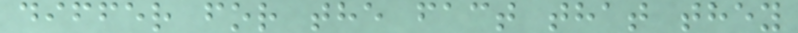differ for the fact that they
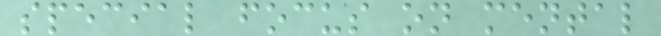special focus on mental
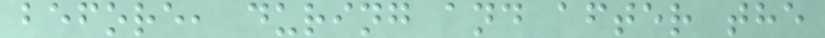before, during and after the
